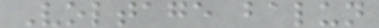Voltage balun
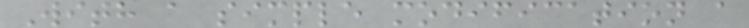With a simple modification a
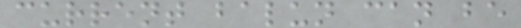current balun can be
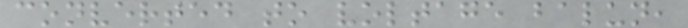converted to voltage balun,
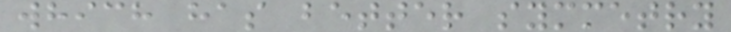which has better symmetry
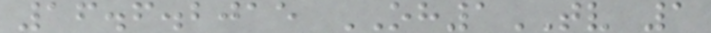16.6.2015 OH1TV 1
